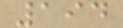194
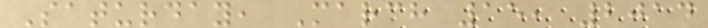Saturday, March 15, 2014
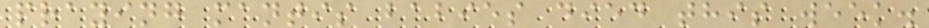praying mantis babies died this week.
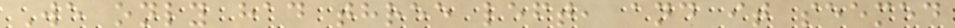We only had three left, and it seemed
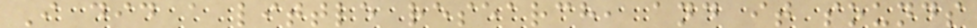I did a little research, and it sounds
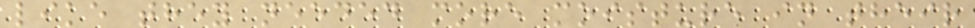like they needed more moisture in their
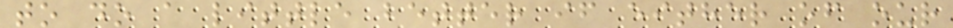to do a little better if either of our
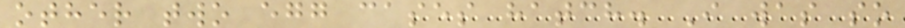other two egg cases hatch. I was so
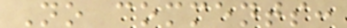No comments:
